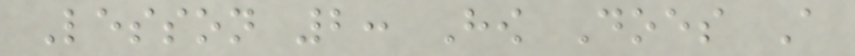Lesson 2: How Does A
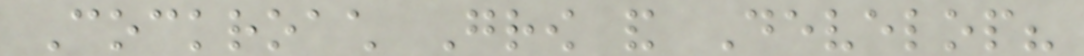Cockroach Grow and Develop?
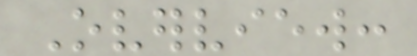Overview:
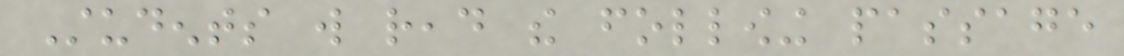Students will read the following passage
